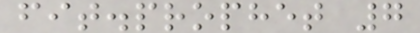fit.prophet 7
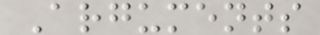Arguments
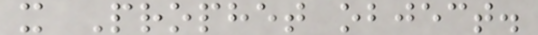x Prophet object.
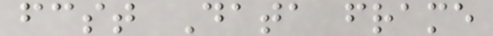fcst Data frame
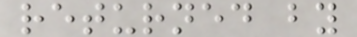returned by
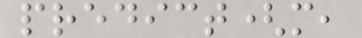predict(m,
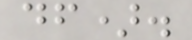df).
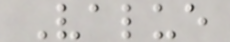Value
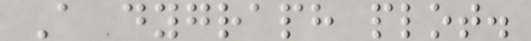A dygraph plot.
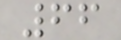66
